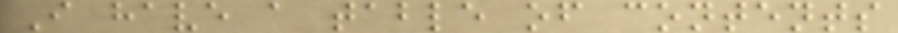I have a table of contents
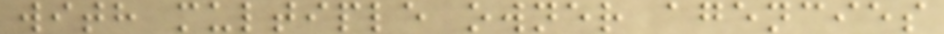with multiple owner agencies
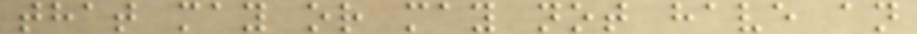that may or may not have an
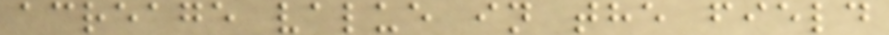acreage value in the field
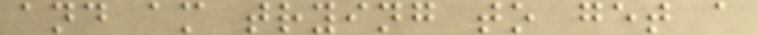and am trying to get a
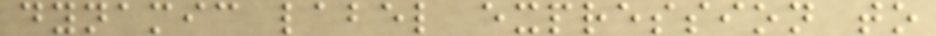dynamic label expression to
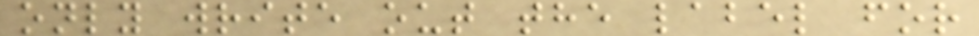only write out the label for
